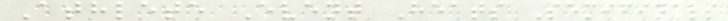Athlete Event Heats Semifinals
